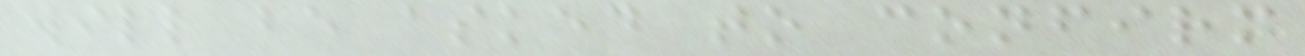will be asked to confirm
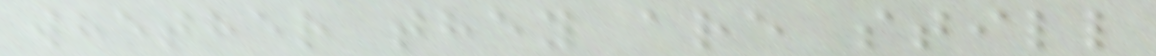whether they are still
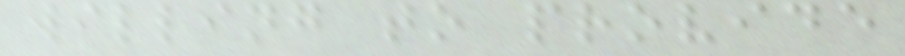willing to provide
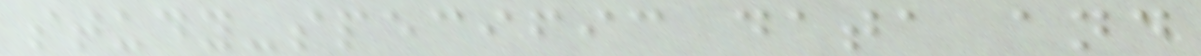study-specific data and
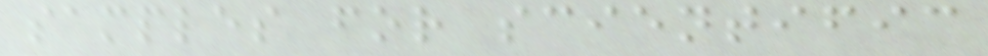samples for scientific
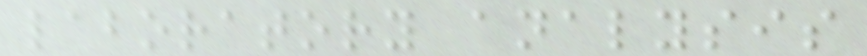laboratory analysis
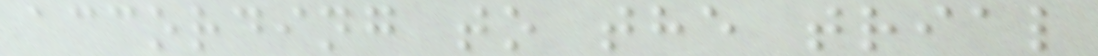according to the trial
